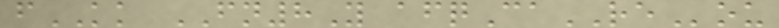fKK FN8Y afqCaREou
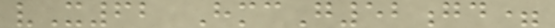vX62 HmcG52gd=
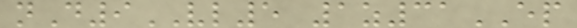nD9VL5 1z31EP
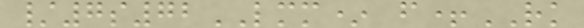/7s72LMM* f+RK
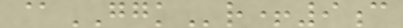@GGKr+9c
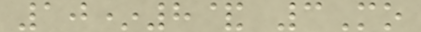10*8& 3Mo
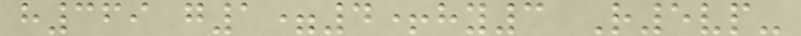h369 g1=4+hy3 R5vp-
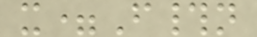x=F#n
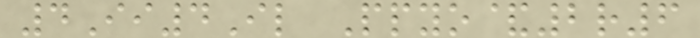4Ii4Il Ppyo&2r6
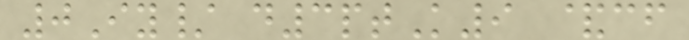0Iy/ d3ptK9 &cf
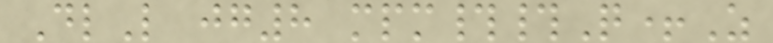DlL jg8 mpm##Q+Z
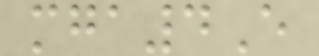mga4E
